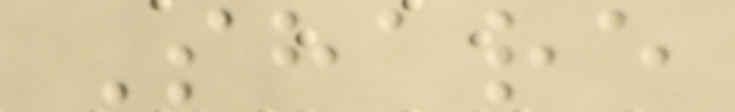Share
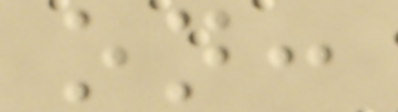on:
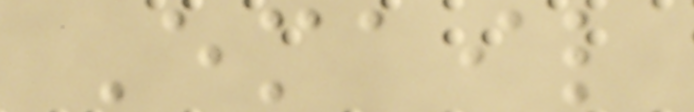Email
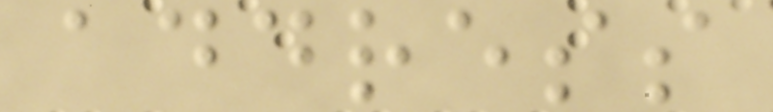address
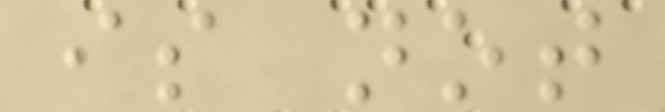is not
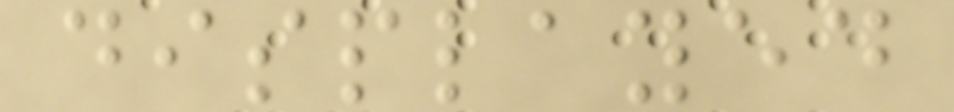displayed
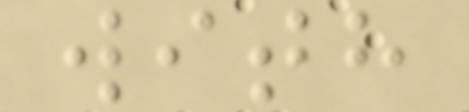with
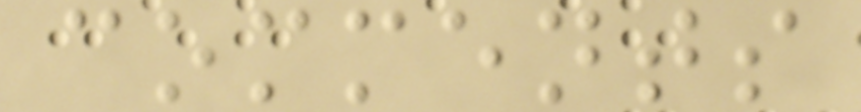comments
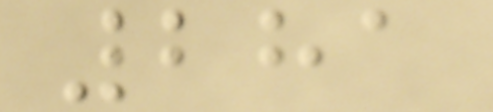281
